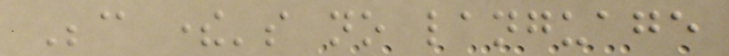Because there's no language
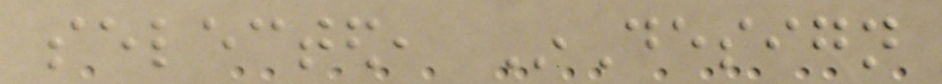selected, InDesign
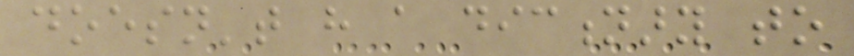doesn't have a dictionary to
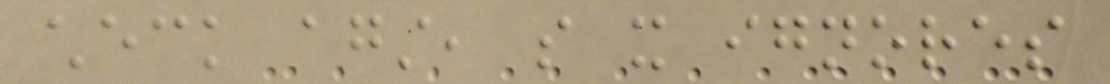check against, so it ignores
